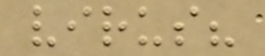virus?
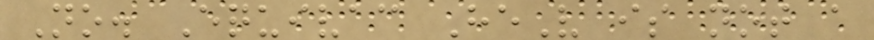No. Equivac HeV is not a
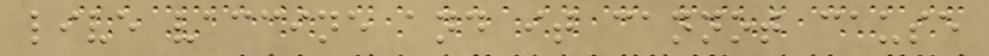live vaccine and it cannot cause
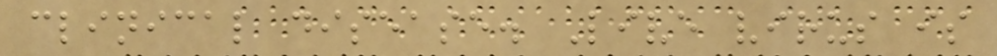clinical disease. Live virus is
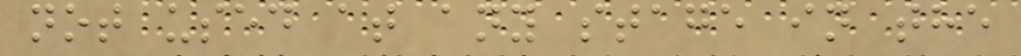not used at any stage in the
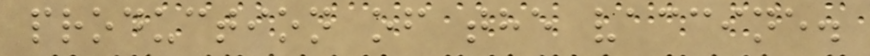production of the vaccine.
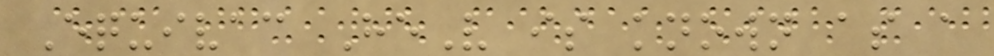Equivac HeV is known as a
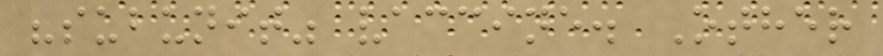"subunit" vaccine. Other
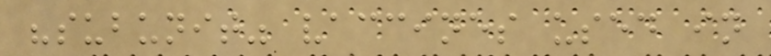"subunit" vaccines used in
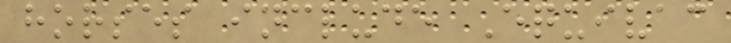horses include Equivac
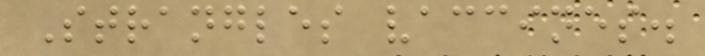Strangles vaccines.
